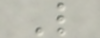L
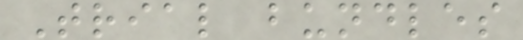Trial bundles
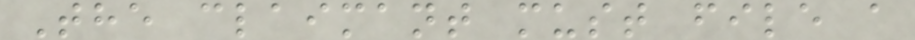The claimant must file a
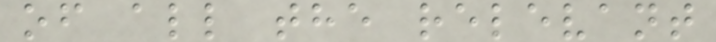of all the relevant
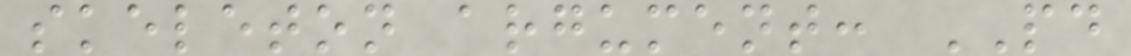skeleton argument: PD
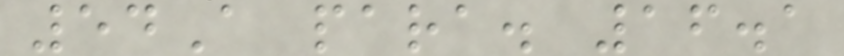54A para. 16.1
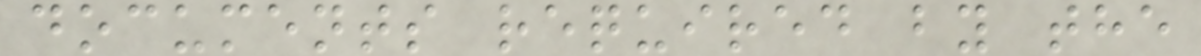documents required by the
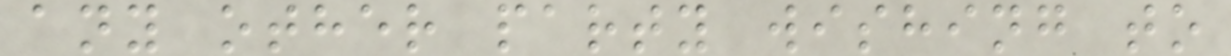any other party wishing to
